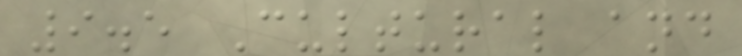9.5 Cultural and
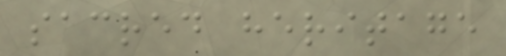sacred heritage
